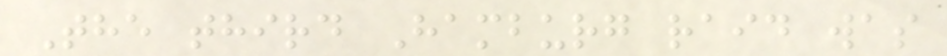The third Hamburg raid was
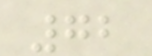72
